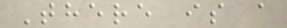There is a
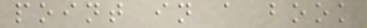point in a book
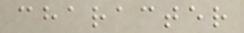character
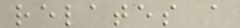relates a
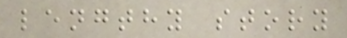lengthy story
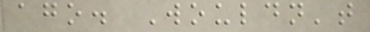ago. Wouldn't
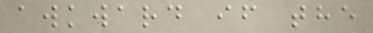awkward if the
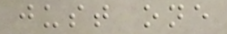just one
